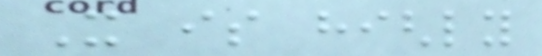It is highly
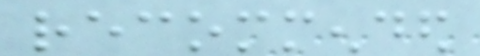recommended
